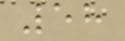58
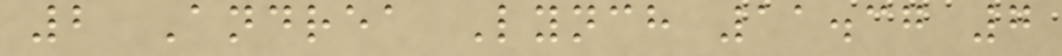2 Andrea Lynch 11.37 7
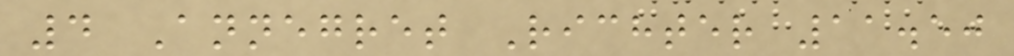4 Annegret Richter 11.50
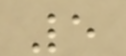5
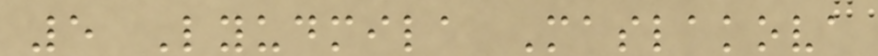5 Lyudmila Maslakova
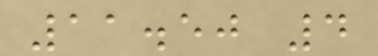11.50 4
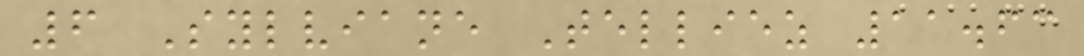6 Sylviane Telliez 11.63
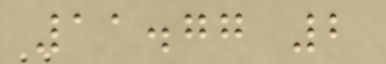11.77 2
